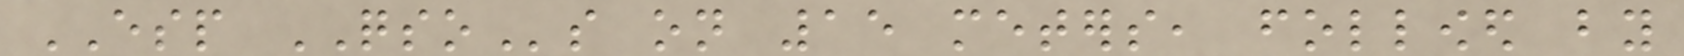ESP QSOs on 15 meters, followed by
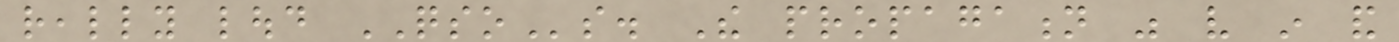really loud QSOs. The propagation was very in and
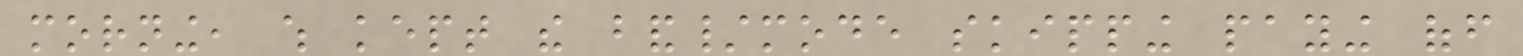morning, which kept the band/mode skipping paying off
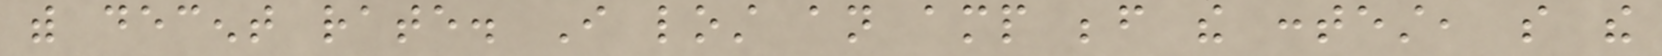with decent rate. I lost an amp before the contest, so the
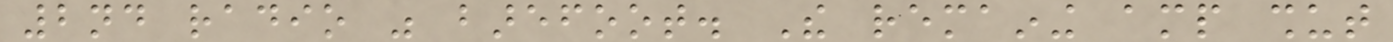2nd radio was barefoot. The remaining amp shut
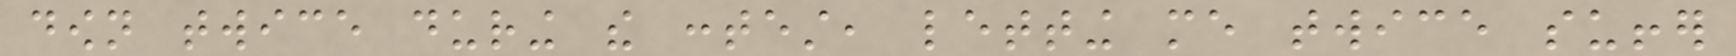down twice during the contest, letting me twice suffer
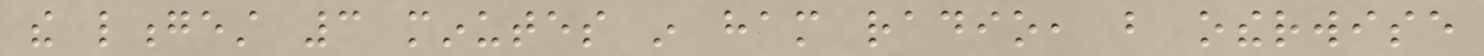the longest 3 minutes in ham radio, but otherwise
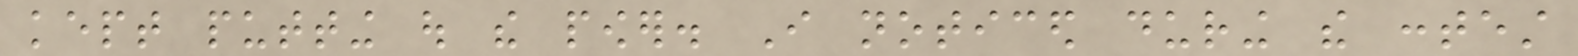kept putting out the power. I noticed during the contest
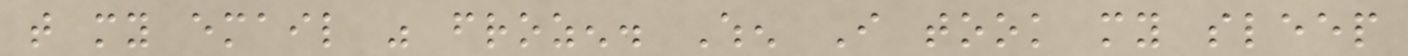that my email was frozen. When I took my sleep
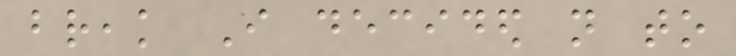break I decided not to
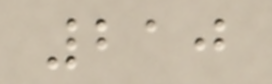210
